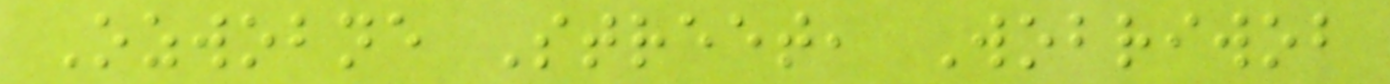Ozwobne Street, Wobriwob
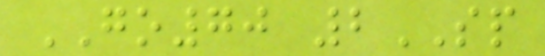GO70 2SP
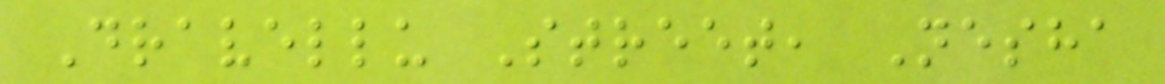Dravellu Street, Nesha
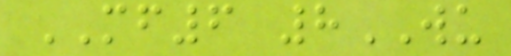MF6 8WU
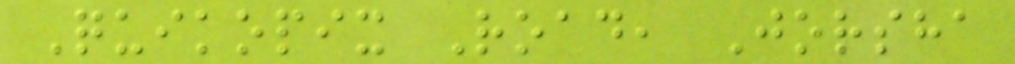Quikopix Road, Jorsha
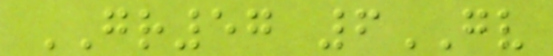GR57 6GV
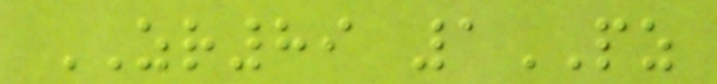ZR89 1PZ
